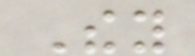They
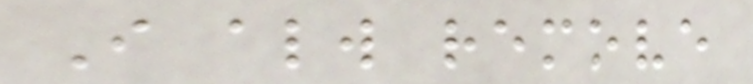I always remove
